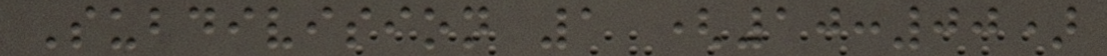Subdivision 1 (10:00)
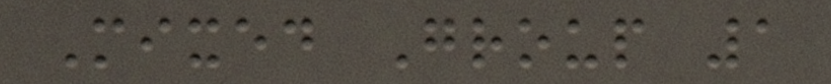Mixed Group 1
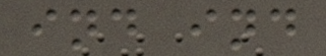ind ind
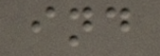ind
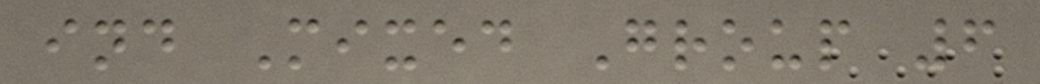ind Mixed Group 6
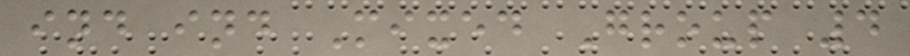ind ind Mixed Group 4
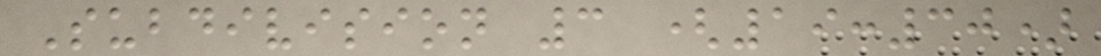Subdivision 3 (19:30)
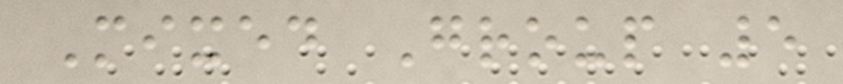Mixed Group 5
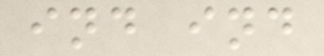ind ind
